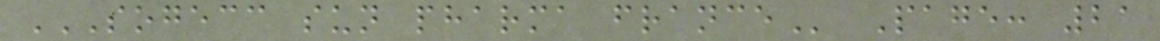SOGECC SUN PHARMA FRANCE Page: 21
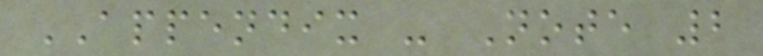APPENDIX - Note 2
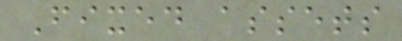Fixed assets
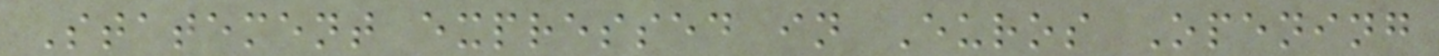Statement expressed in Euros Opening
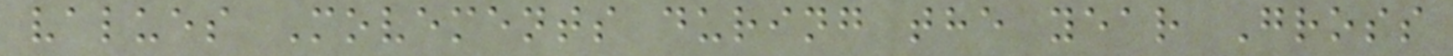values Movements during the year Gross
